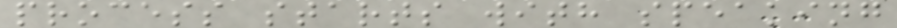process starts with speaking
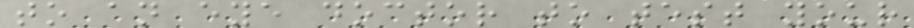to an eye doctor to test your
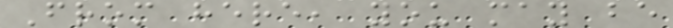From here, you may be
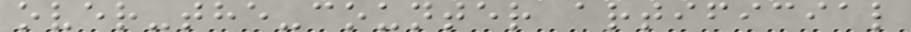over-the-counter artificial
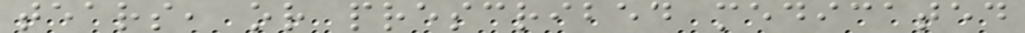tears, or prescribed medicated
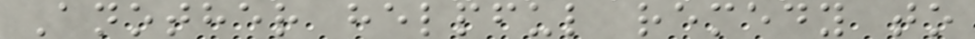Another helpful remedy to
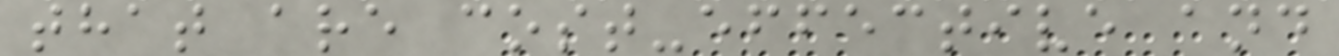that are cost-effective and
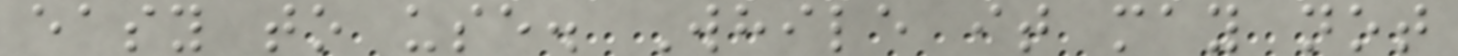easy to use. While it may not
